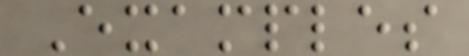Examples
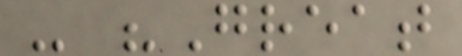- "Great
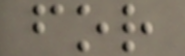for
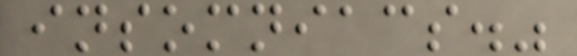insomniacs."
